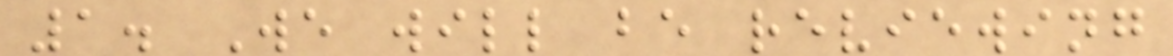1. We will be reviewing
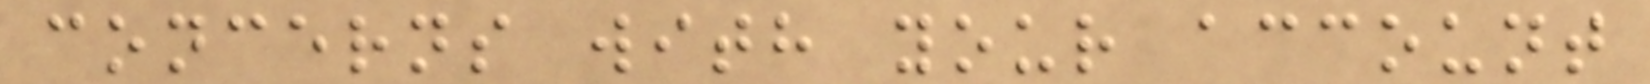concerns with your account
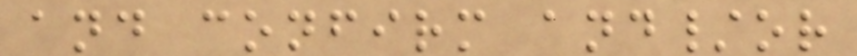and confirm and/or
